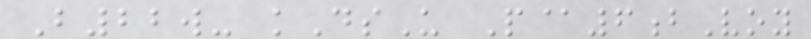B22w- kDsU P@6bVoy
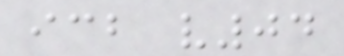icb v04
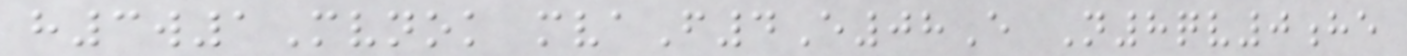h3w1Mvnok mvaF4E08E N8qv0he
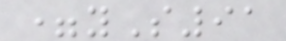=yS91
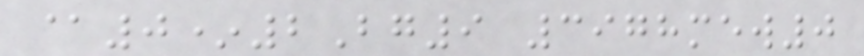@0*2Bg9 3978mew0
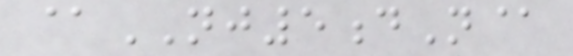@NJ5dN@
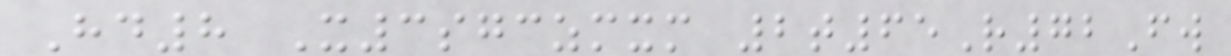Hd8 X3sgczmxm 2t65R72Fw
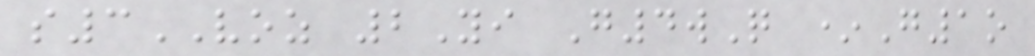s3VOZ 2Yi G4wQ *G1o
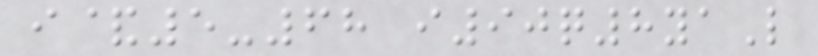i&5-68 i90q8yaL
